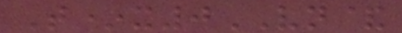T*x0VN&
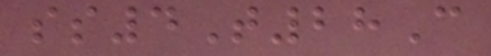ss4T28C
